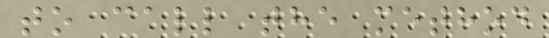to call the method
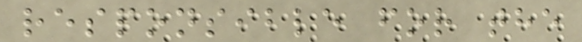responsible for the
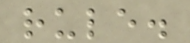rule.
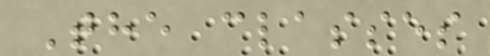The classes
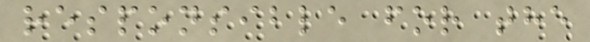responsible for the
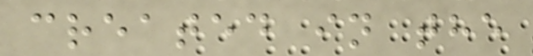created in the
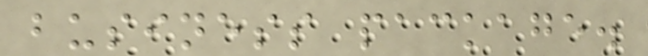business package.
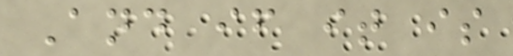And if it is
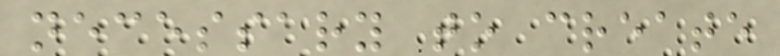necessary to create
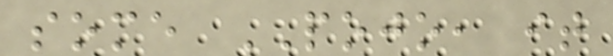some POJO, it
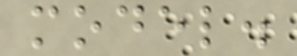model.
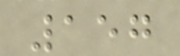157
